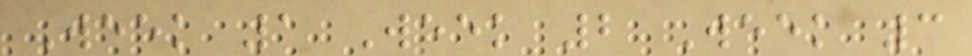Week 1 Week 2 Week 3
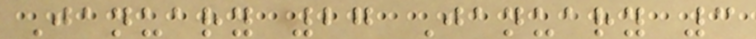January 27 January 3
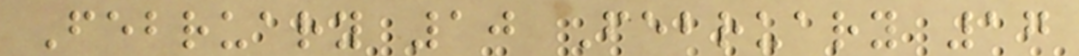February 10 February 17
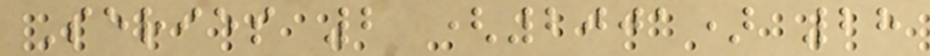Series 2 (2001) 28
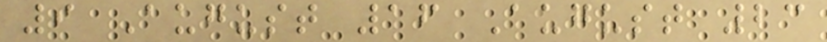9 August 16 August 23
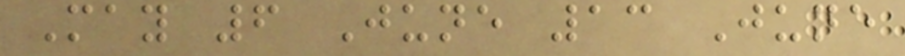May 6 June 13 June
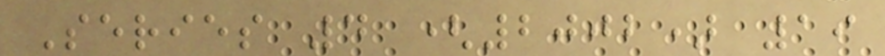Series 4 (2002) 19
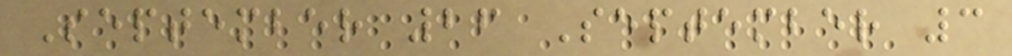September 26 September 3
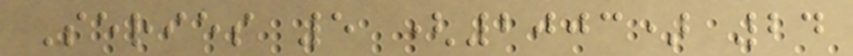Series 5 (2003) 24
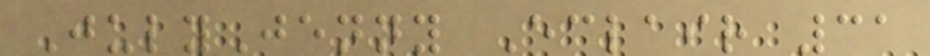JulyJenny Eclair 31
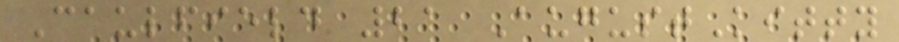Caulfield 21 AugustKitty
